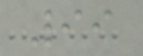99
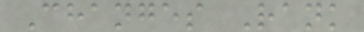Changes Rank
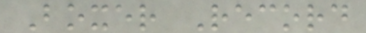Boxer Record
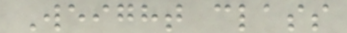Weight class
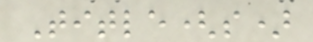Title(s)
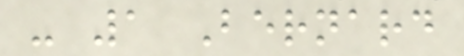- 1 Bernard
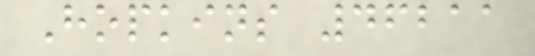Hopkins 46211
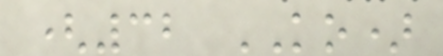(32 KO)
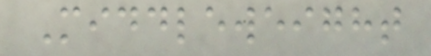Middleweight
